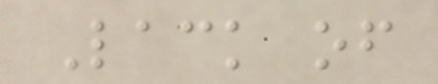Lack of
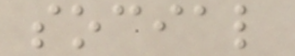social
